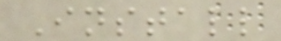Install
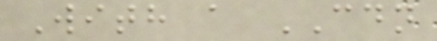With a CDN
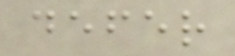defer
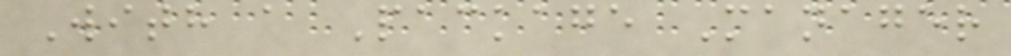With a Package Manager
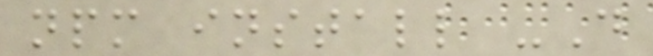npm install -D
